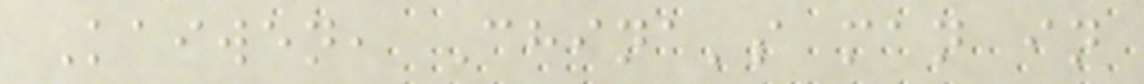Kaiwen, China's man in
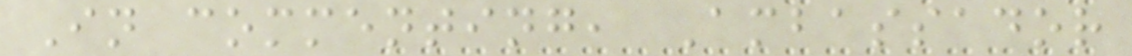In commenting, Ambassador
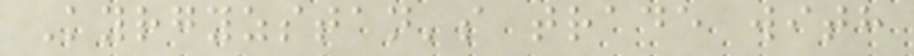Kyrgyzstan's trade with
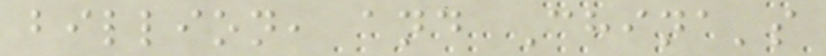billion, and China's
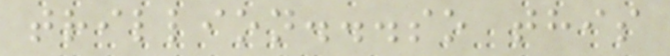trillion...so this
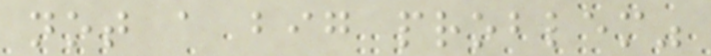not a big problem"
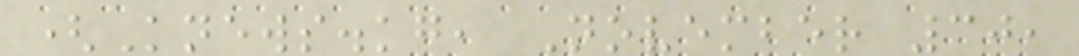(Knews.kg, November 30,
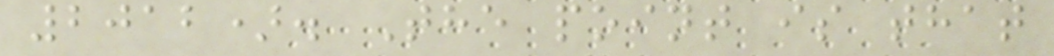2012). The point is that
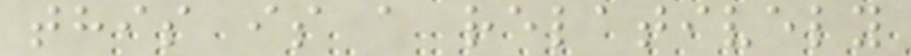this is a relatively
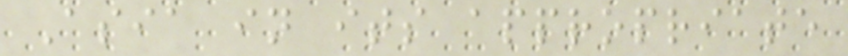Asia in its appropriate
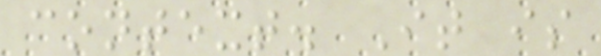context. It is
